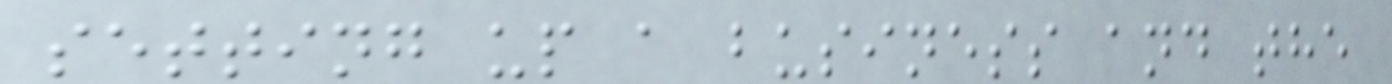setting up a business and the
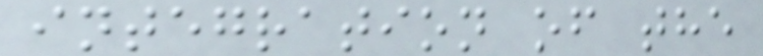integration of the
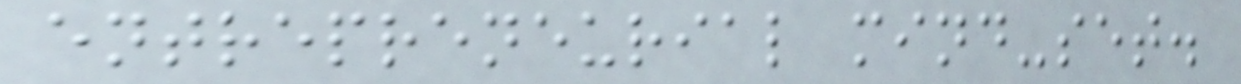entrepreneurial mind-set.
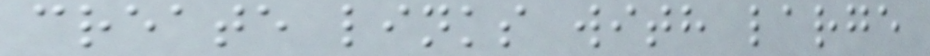create links with large
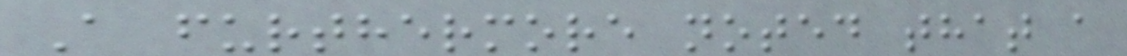A furthermore noted that a
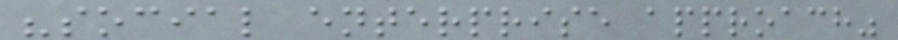"social enterprise approach"
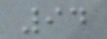94
